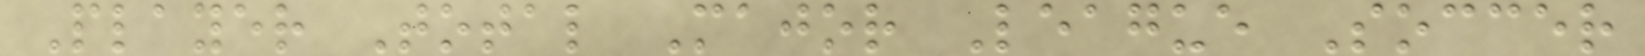Player Total Major League Soccer
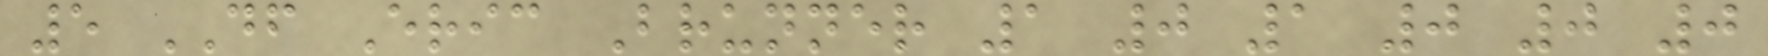5 DF Eric Brunner 1 0 1 0 0 0
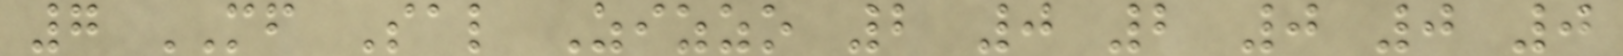7 MF Sal Zizzo 2 0 2 0 0 0
